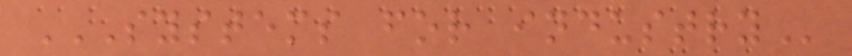SYSTEMS FOR INDUSTRY
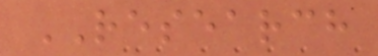RESEARCH
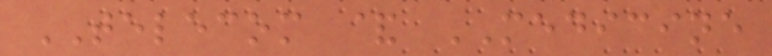TELECOM & MEDICINE
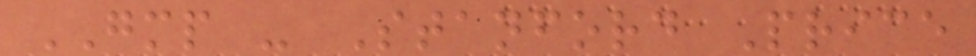GMP - Stanford Price
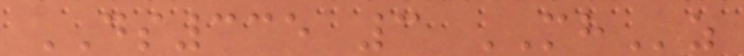DS335 3 MHz
